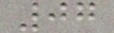07
